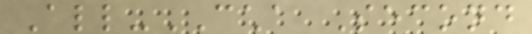All-CCHA Second
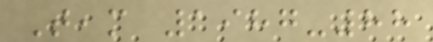Team 1987-88
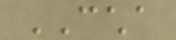CCHA
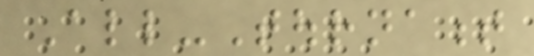All-Tournament
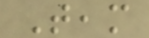Team
